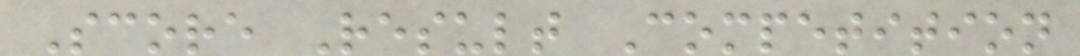Score Result Competition
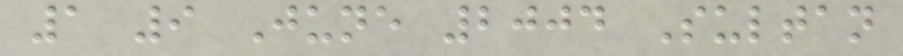1 9 June 2004 Sultan
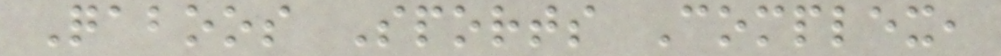Qaboos Sports Complex,
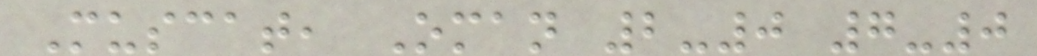Muscat, Oman 2-0 7-0
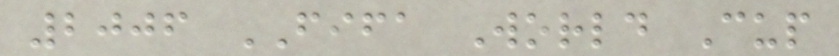2006 FIFA World Cup
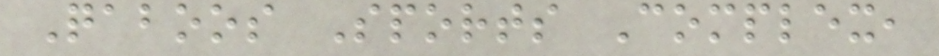Qaboos Sports Complex,
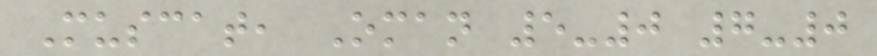Muscat, Oman 5-0 7-0
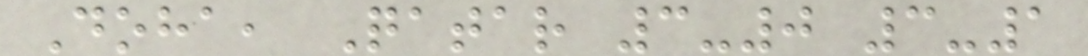Doha, Qatar 3-0 3-1
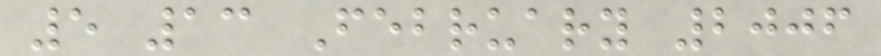5 13 February 2006
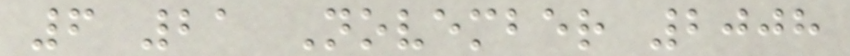6 21 November 2008
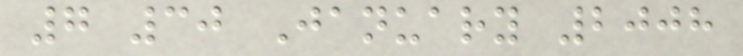7 30 January 2008
